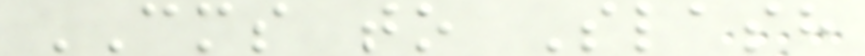CMS to Slash
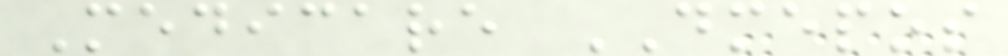Medicare DMEPOS
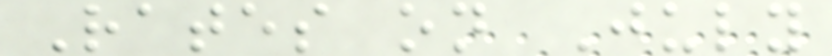Rates on July
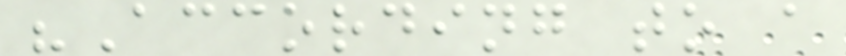"According to a
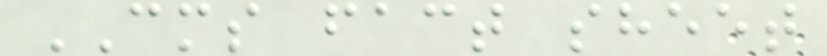CMS fact sheet
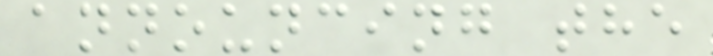announcing the
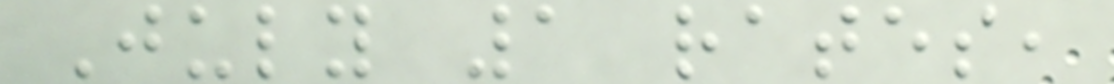July 1 rates,
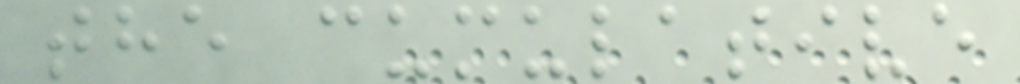the cumulative
